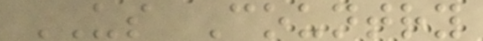US Country
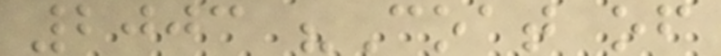2003 "Coat of
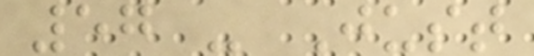57 - Just
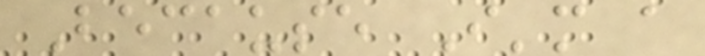Because I'm a
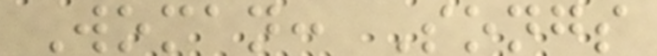Woman: Songs
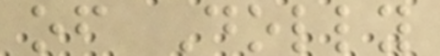of Dolly
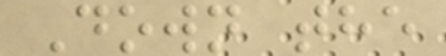Down the
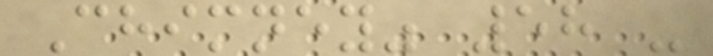Chimney" 58 -
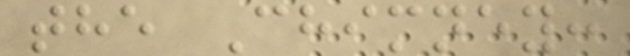the Chimney:
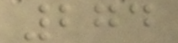274
